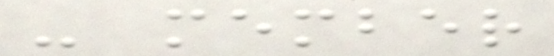- member
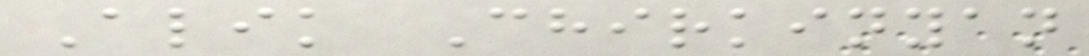Alik Chirkinyan
